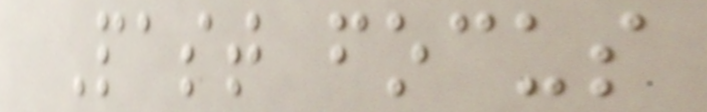Past focus
